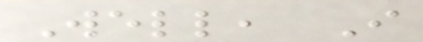Well, I
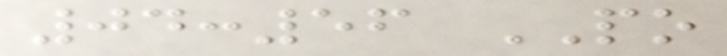04:56 PO
